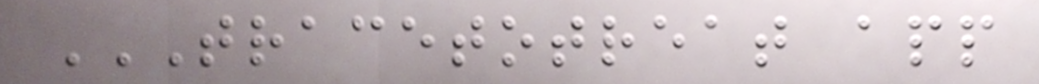TRACETOTREAT APP
